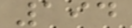194
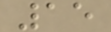15
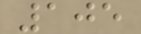105
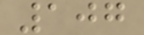107
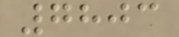7803
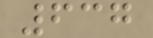637
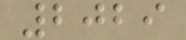2029
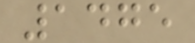1475
